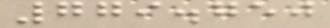779.750
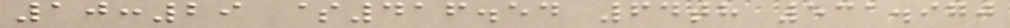10:29 $416.54 64th 531.970
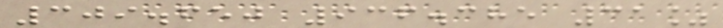309.650 936.385 31%
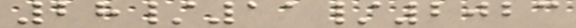28/11/2023
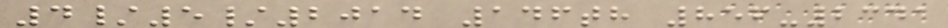4/5/2014 146th 856-2341
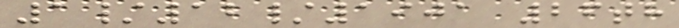1/12/1901 26th
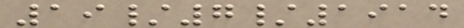19/7/1914
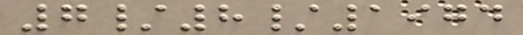7/8/1974
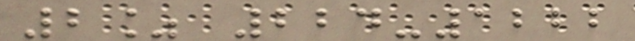2% 224-1222
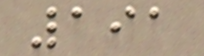191
